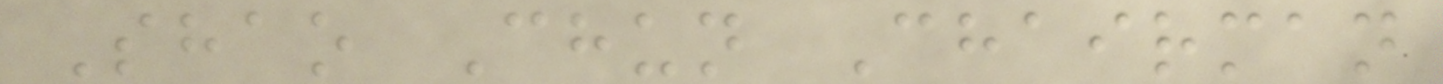Shao Chun Chairman
